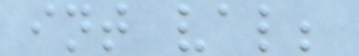int val;
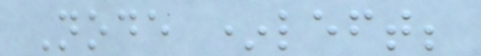Node *left;
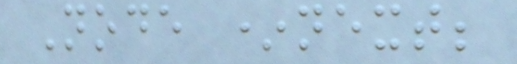Node *next;
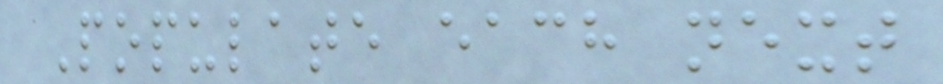Populate each next
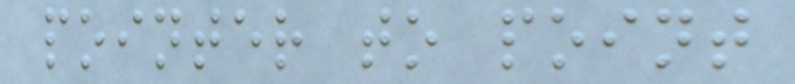pointer to point
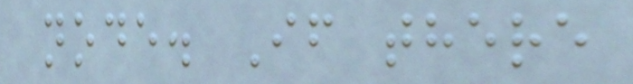node. If there
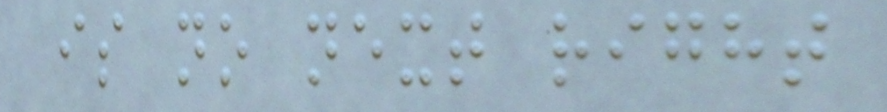is no next right
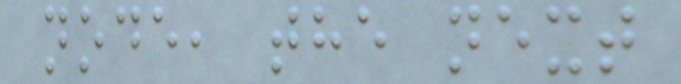node, the next
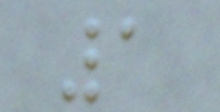1
